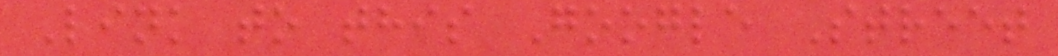Link to this Google Street
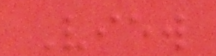View
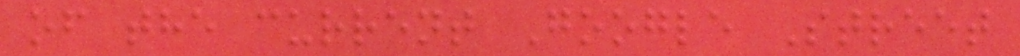of the current Google Street
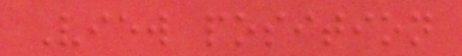View position
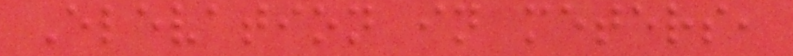Elevation in meters,
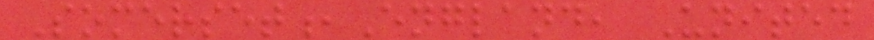Somerset,England, United
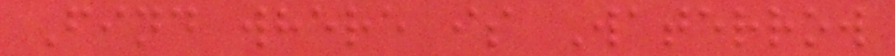Find where is Waterrow
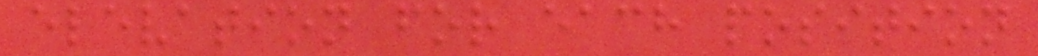elevation for each position
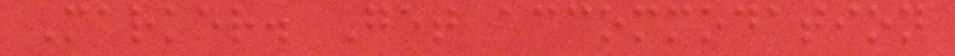Marker. Get accommodation
